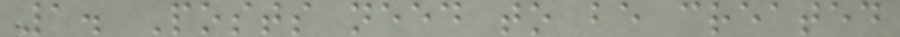1. Posts need to be created
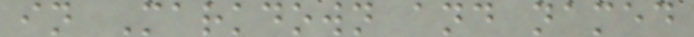in Markdown and named
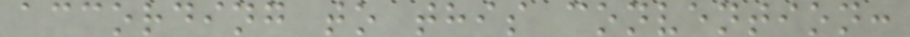according to this convention:
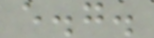e.g.
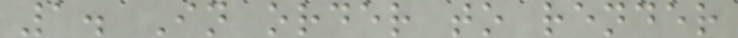1. In order to render
